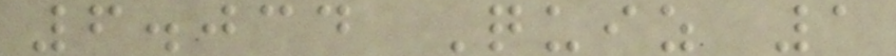6.034 Quiz 1
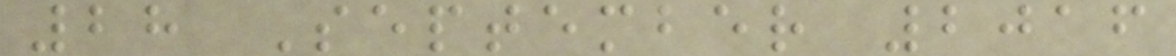28 September 2016
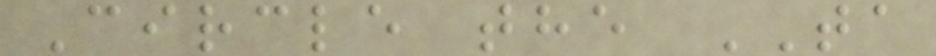Circle the TA
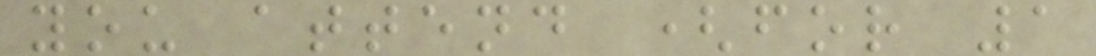you attend (for 1
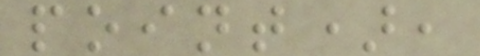point),
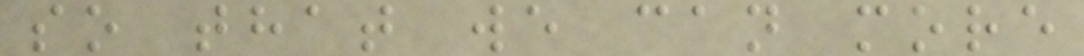so that we can more
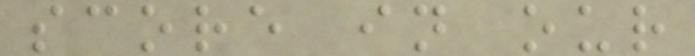score in our
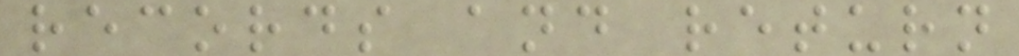records and return
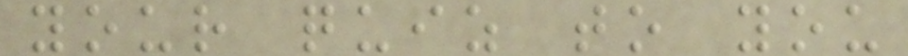your quiz to you
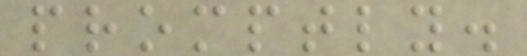promptly.
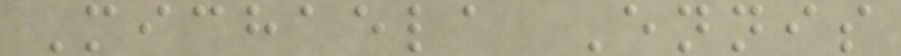Michaela Ennis
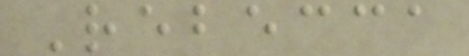Rebecca
